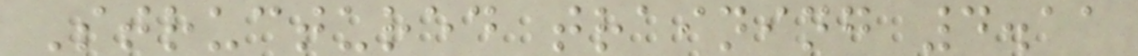Structured training 4.11
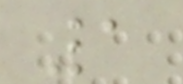1
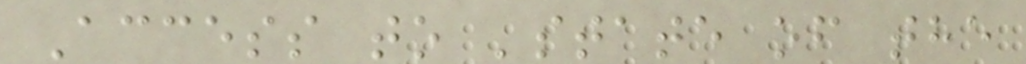Access to 'state of the
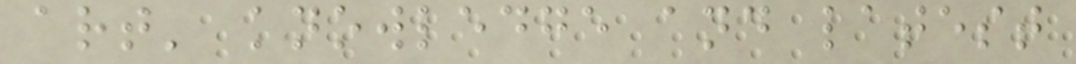art' knowledge and latest
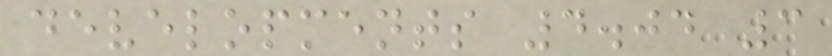developments 4.04 3
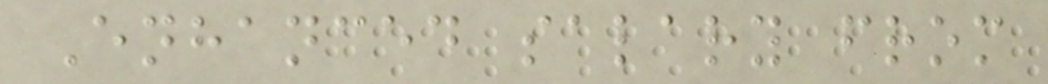Enhanced salary from
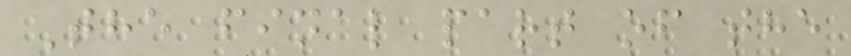The final part of the
